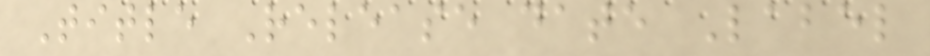Title Release date Label
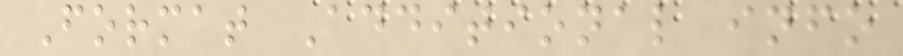Format Additional info
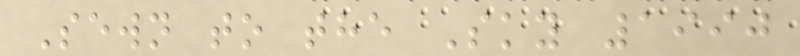Sewn to the Sky 1990
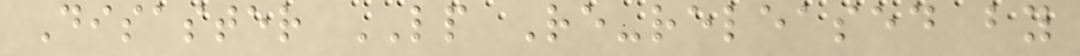Disaster LP Re-released by
